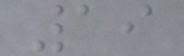19
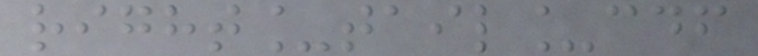right_tail_cdf
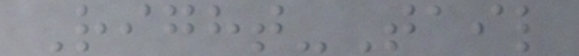Right-Tail
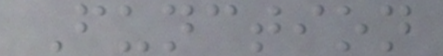Function
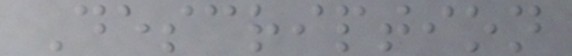Description
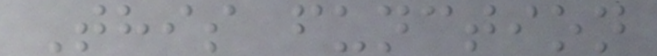This function
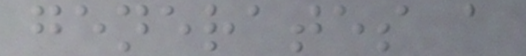generates a
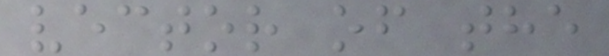vector of the
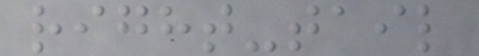right-tail
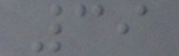39
